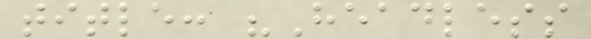title: "Headless
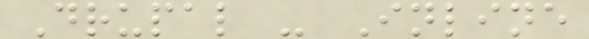Drupal - Inline
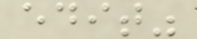edit"
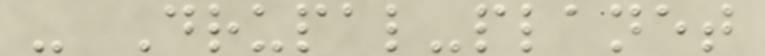- Drupal-planet
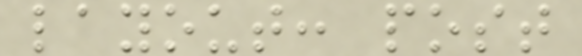layout: post
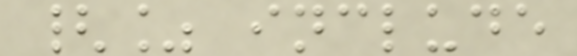{% include
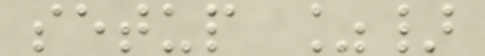setup %}
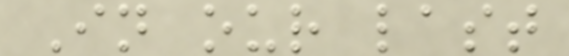In our last
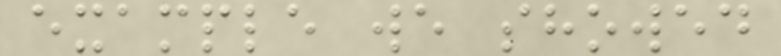example we showed
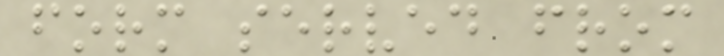form served from
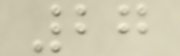27
